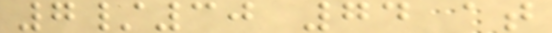7/30 74 at
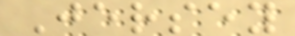Jersey
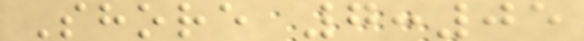Shore 7:05
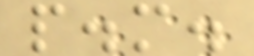p.m.
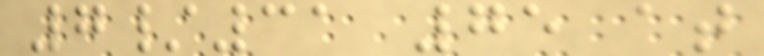7/31 75 at
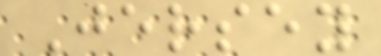Jersey
